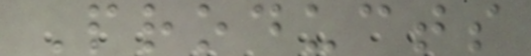Products
